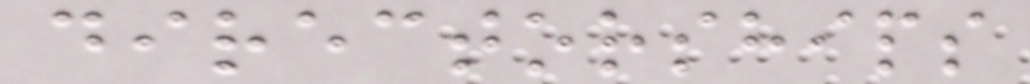directorships
